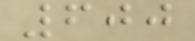600
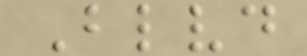Blvd
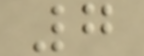7
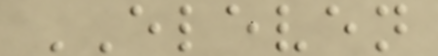ELEVEN
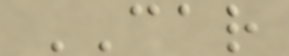CAR
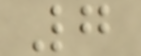7
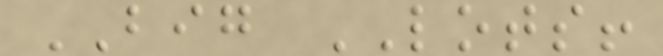BIG LOTS!
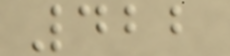422
